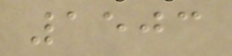1503
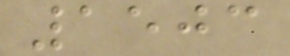1503
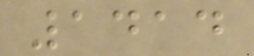1414
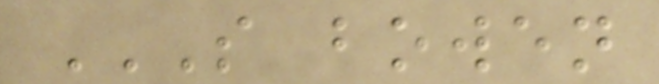S BOWEN
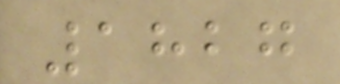1827
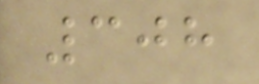308
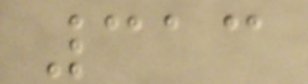313
